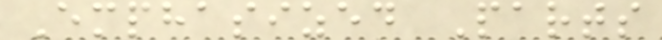Emphasized Parts
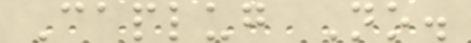Caplug No.
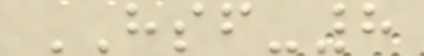HSF-8
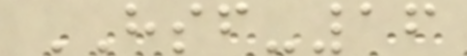HSF-16
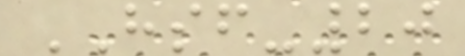HSF-20
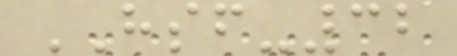HSF-32
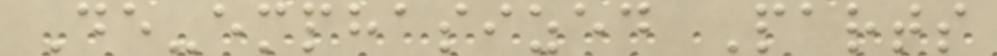De-emphasized Parts
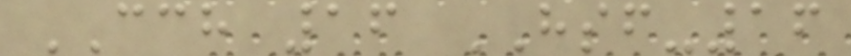CCH 16 HSF-16
